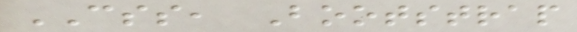CSS, Bootstrap
